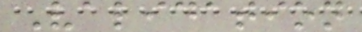Validation
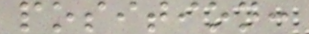position:
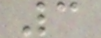3
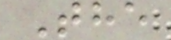The
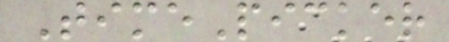TimePicker
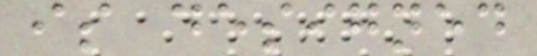is designed
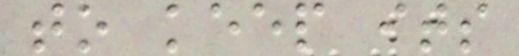to keep its
